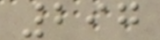297
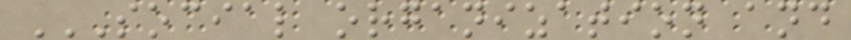SOCIAL ORGANIZATION AND
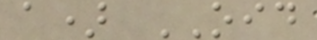a) OID
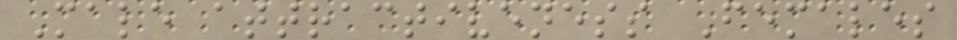Male attractiveness Females
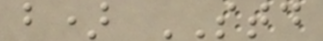b) STD
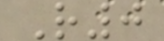R0
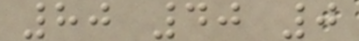80 40 0
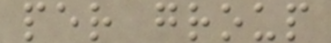per group
